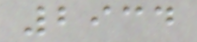2934
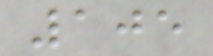105
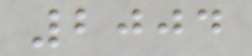2004
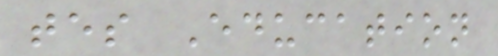tes Education
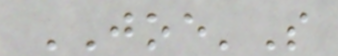JOE'S
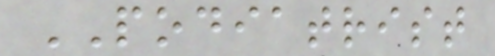PODIATRIST
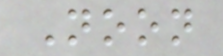Noon
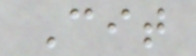Cit
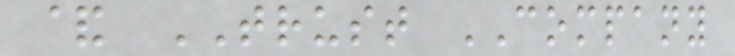& TRUST COMPANY
